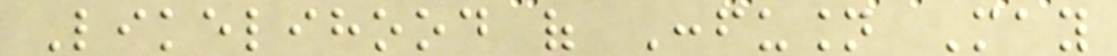Likelihood of Confusion May
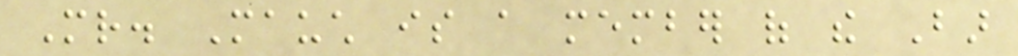Mr. Mauch is a member of the Bar
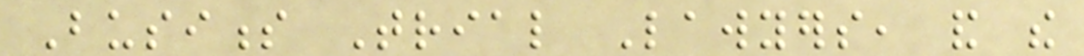Business Trial Lawyers, and the
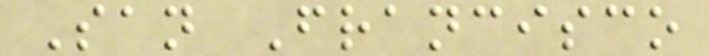San Francisco
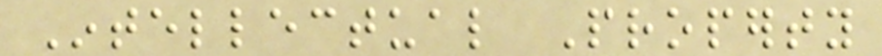Intellectual Property
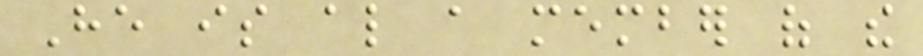He is also a member of the
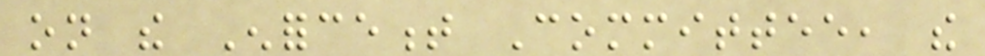on the Enforcement Committee, the
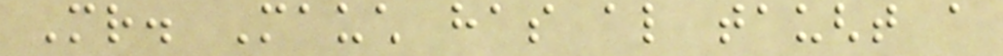Mr. Mauch has also taught a
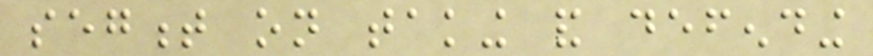segment on taking and defending
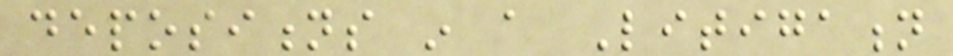depositions in a Litigation
